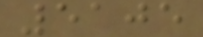5105
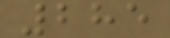285
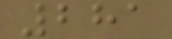281
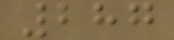287
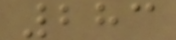283
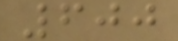600
